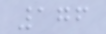176
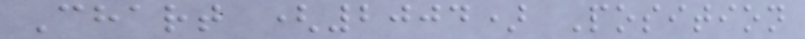Chart (2004) Position
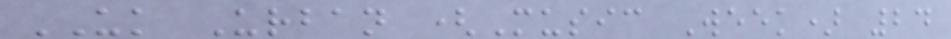UK Urban (Music Week) 24
